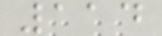114
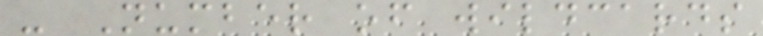- Number of wildcards
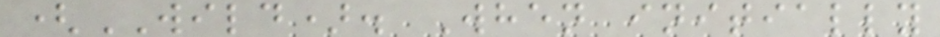(WILD). When initially
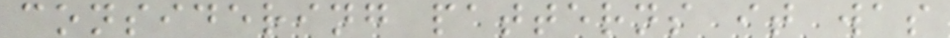considering patterns it was
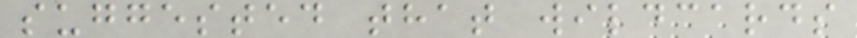suggested that wildcards
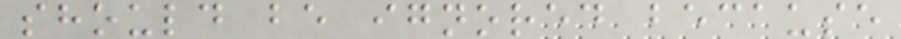should be ignored because
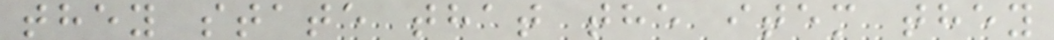they state that the item they
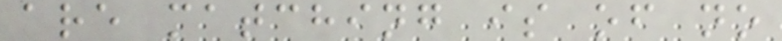are matching is of no
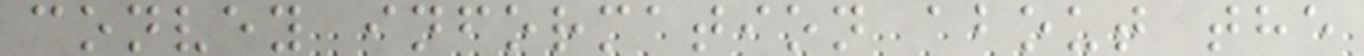convey information about the
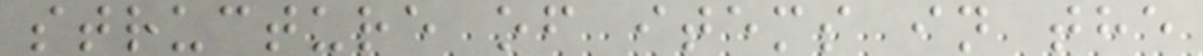structure of items in the
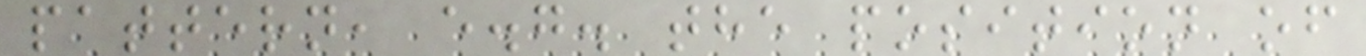pattern, e.g. the position of
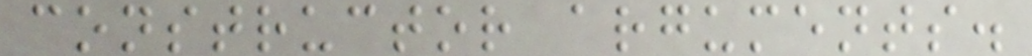constructor arguments.
